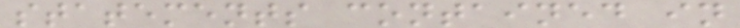statements contained in
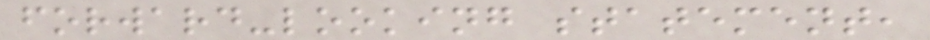forward-looking statement,
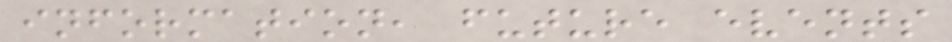information, future events
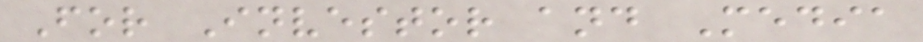For Investor and Media
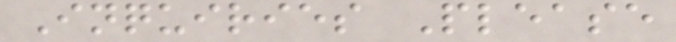Inquiries Please
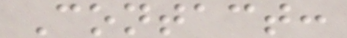Contact:
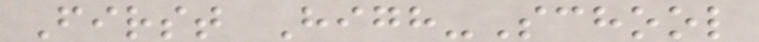First High-School
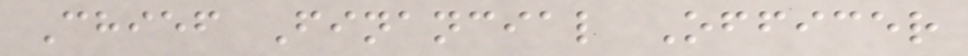Chief Financial Officer
